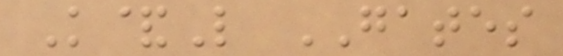K&L GATES
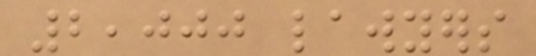2,000 lawyers
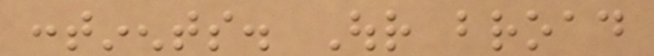continents. Our broad
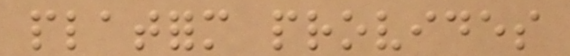platform provides
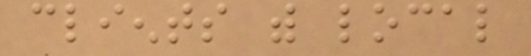clients with local
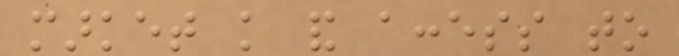market knowledge and access to
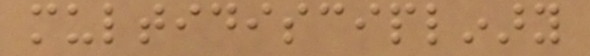multidisciplinary
